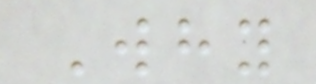Why
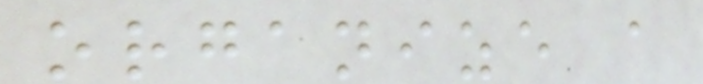organize a
